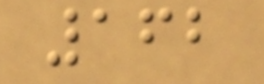162
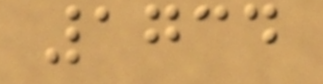1734
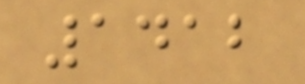1412
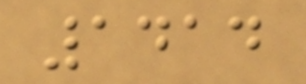1414
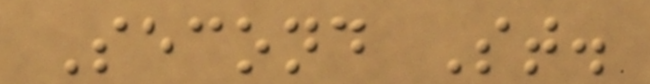Second St.
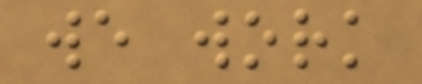we work
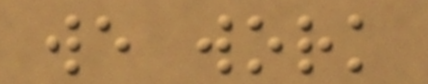we work
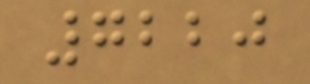7220
